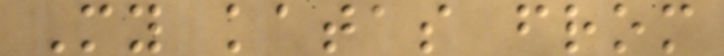My katas from
